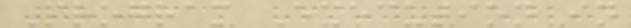Program Execution in
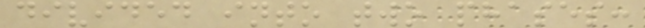divided into two phases:
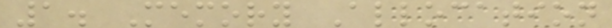1. Memory Allocation
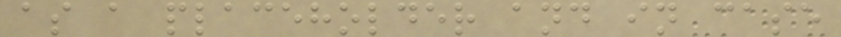as a placeholder and in case
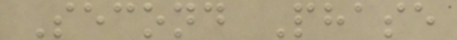Second Phase
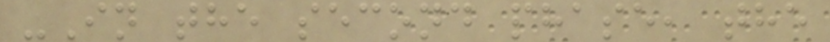-In the second phase, the
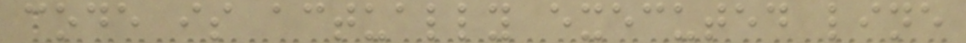code is actually executed line
